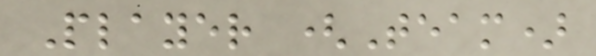Player (Team)
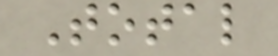Total
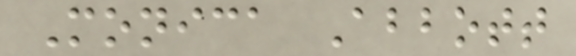Monica Abbott
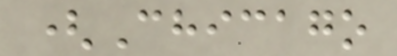(Chicago
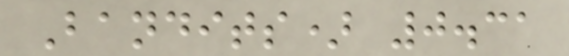Bandits) 0.31
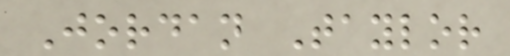Jordan Taylor
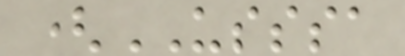(USSSA
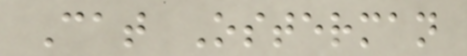Cat Osterman
